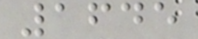1645
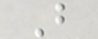B
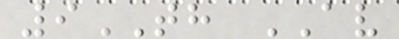9TH AV
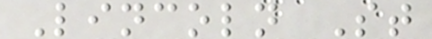Lincoln St
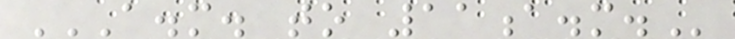A.M. TO 11A.M.
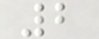2
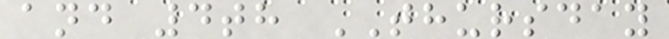and 4th THURSDAY
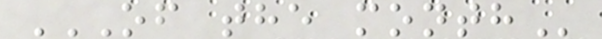OF THE MONTH
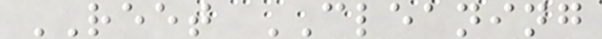REET CLEANING
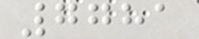7781
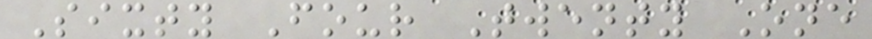Sixty Four Twenty One
